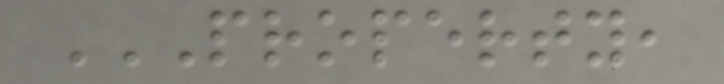PROPERTY,
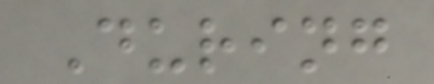During
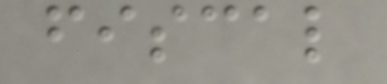fiscal
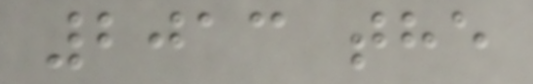2013 the
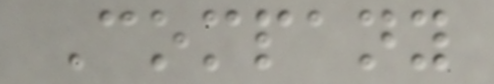Company
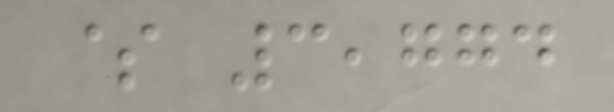$ 3,774
